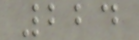224
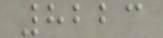8223
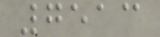7513
